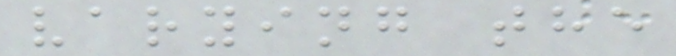varying the
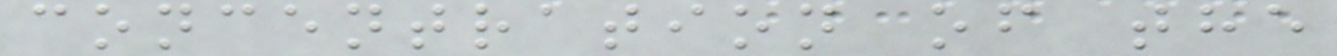concentration of the
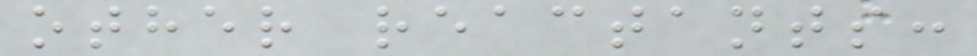other reactants:
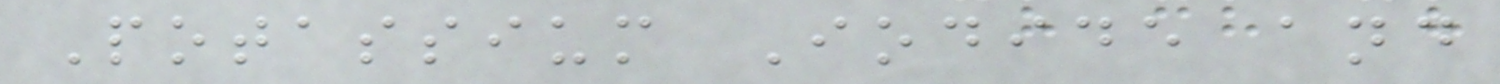Potassium Iodide and
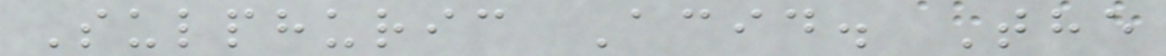Sulphuric Acid. The
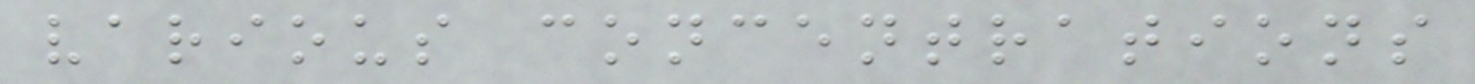various concentrations
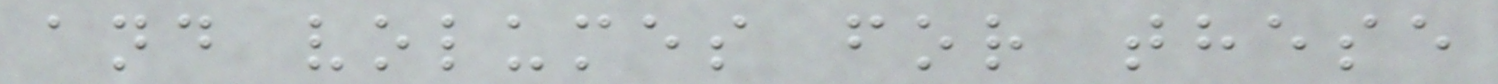and volumes for these
